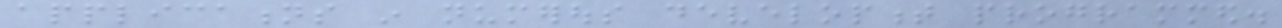applications in numerous development programmed.
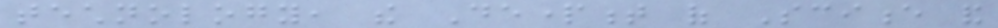technology, the Department of Science and
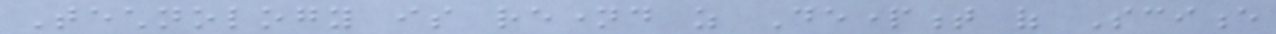Technology is renamed as Department of Science
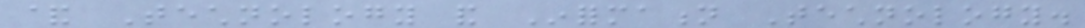& Technology and Information Technology.
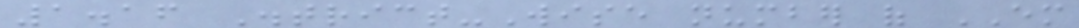1.16 District-Wise number of EM
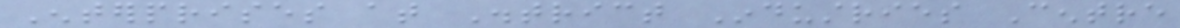Enterprises at District Industries Centre
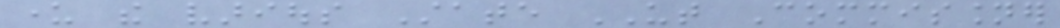under the various State UT Commissioner
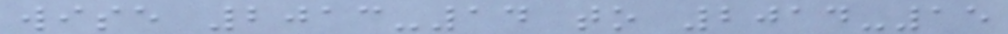wise 2013-14 to 2014-15
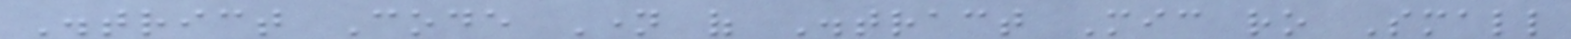District Code Name of Distract Mic ro Small
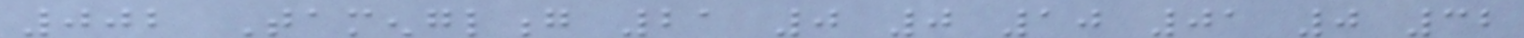002 Tamenglong 21 0 0 10 01 0 32
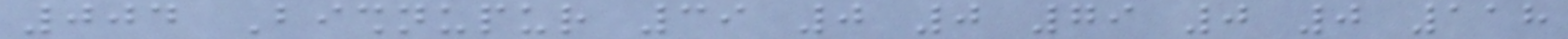004 Bishnupur 39 0 0 79 0 0 118
